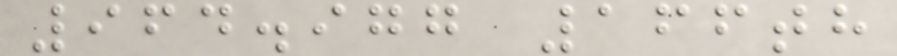964.977 166th
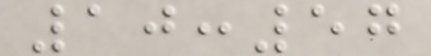10:57
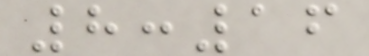8:16
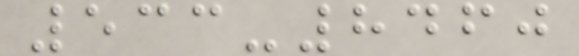533-8460
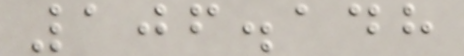106.148
